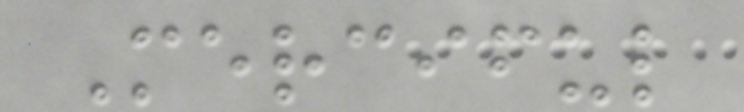Merciful
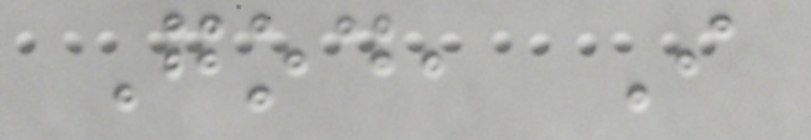God, I
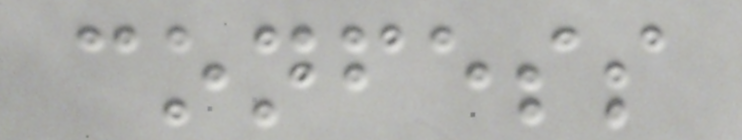confess
